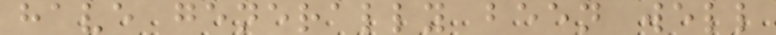have generally been well
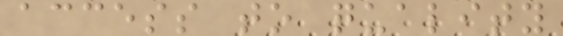access to quality
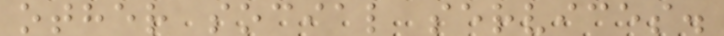other social services.
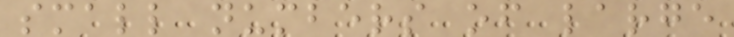small numbers of large
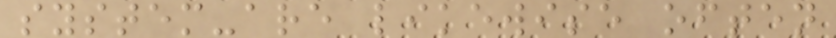system-are likewise often
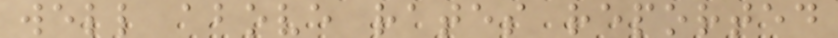well above rates reported
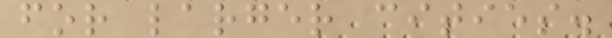for larger cities.
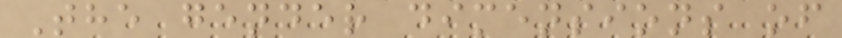The gender dimensions of
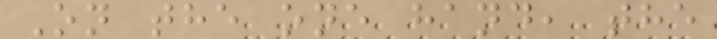On the one hand, the
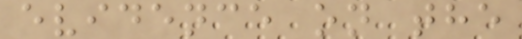evidence on the
